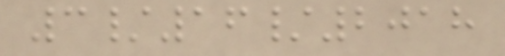3/16/2018
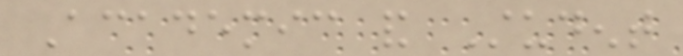Academic and Student
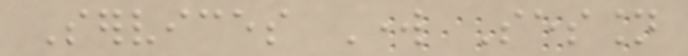Services Work Session
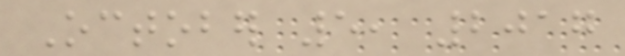October 5, 2017
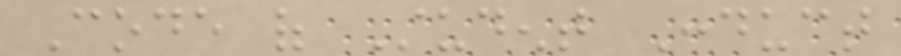Code of Student Conduct
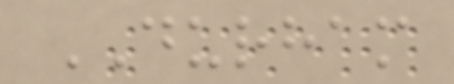DURHAM
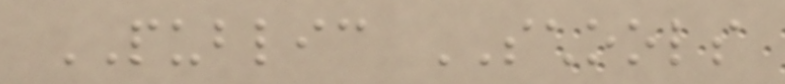PUBLIC SCHOOLS
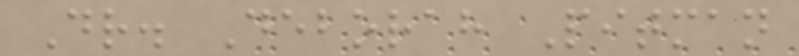Dr. Deborah Pitman
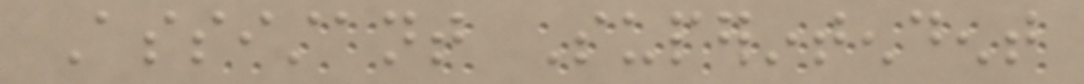Assistant Superintendent
